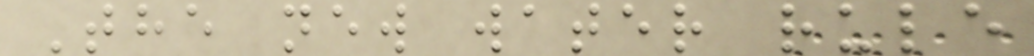The new water rule
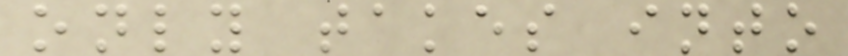only takes into
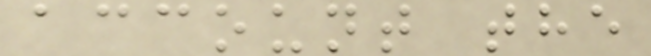account the
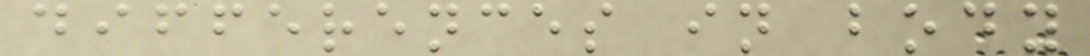differences in body
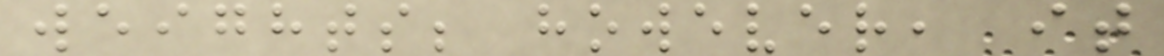weights; however, it
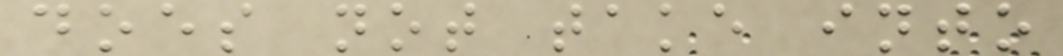does not take into
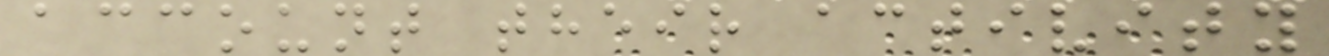account their activity
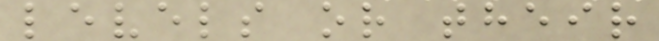levels or their
